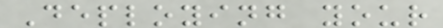Deploying your
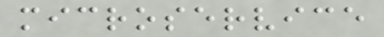microservice
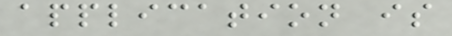application is
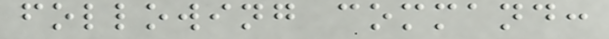following command:
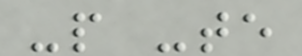-p -te
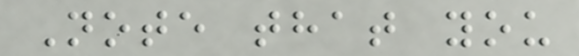Note that you
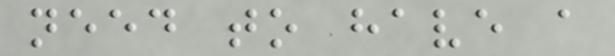need to have a
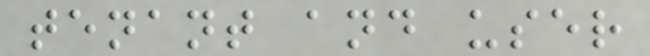tenant and user
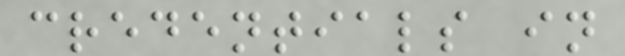credentials in
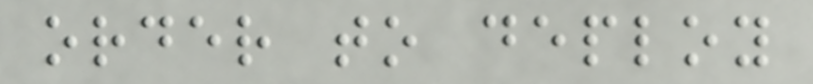order to deploy
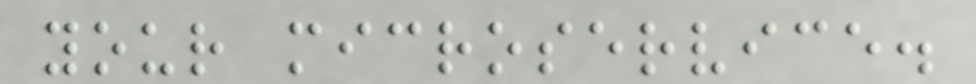your microservice.
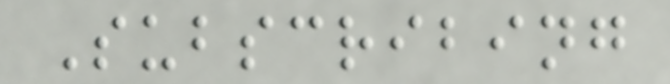Subscribing
